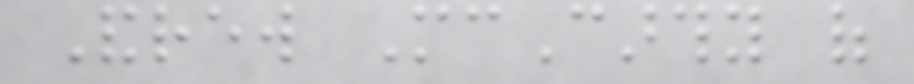Andrew McCarthy of
